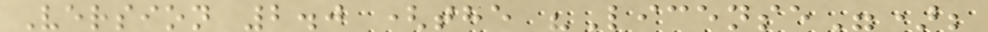Version 2.0 (the "License");
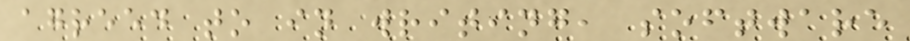agreed to in writing, software
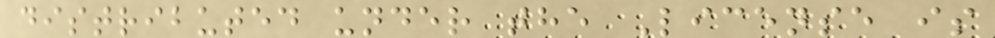distributed under the License is
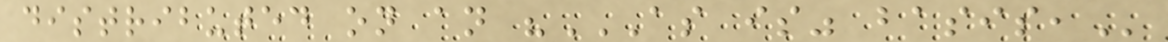distributed on an "AS IS" BASIS,
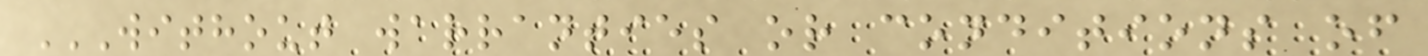WITHOUT WARRANTIES OR CONDITIONS OF
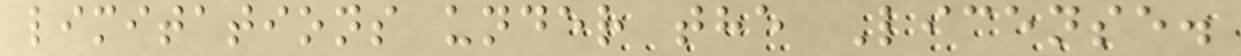limitations under the License.
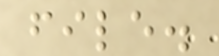file.
